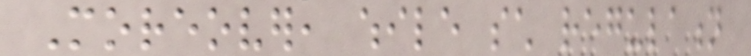Moreover, while such regulation
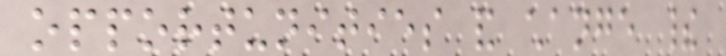opportunities and change their
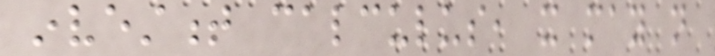investment calculus, it may not
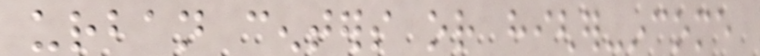urban centers or higher-income
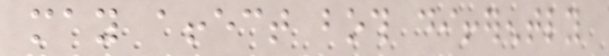may affect both differently
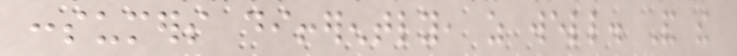consumers differently, as well. And the
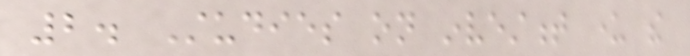2. Studies on investment under the
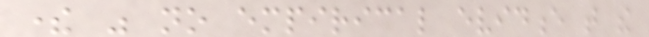there was no empirical evidence that the
